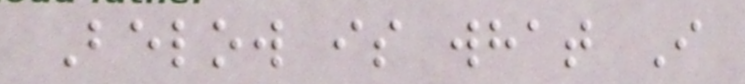Below is what I
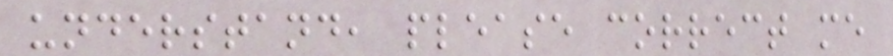understand, please correct me
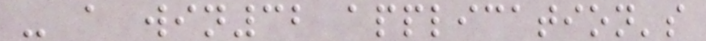- a win32 application's
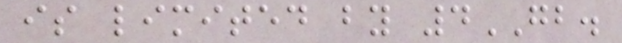is limited by 4GB.
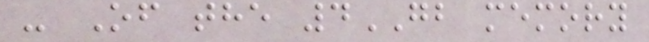- Of the 4GB memory
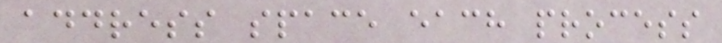address space each process
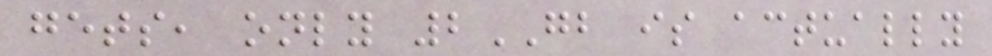gets, only 2GB is actually
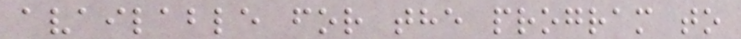available for the program to
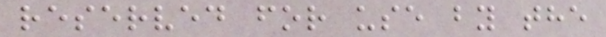reserved for use by the
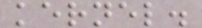kernel.
